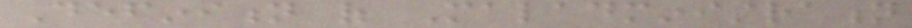Definition of Maladministration
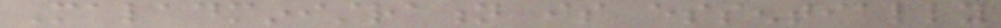Maladministration is essentially
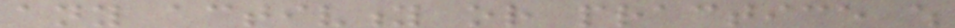any activity or practice which
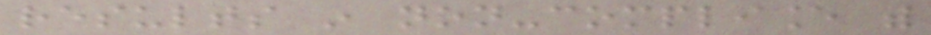results in non-compliance with
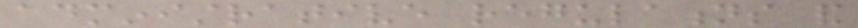administrative regulations and
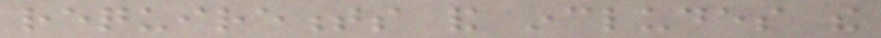requirements and includes the
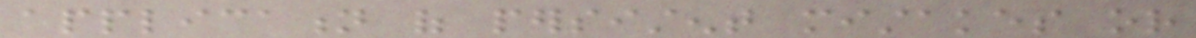application of persistent mistakes or
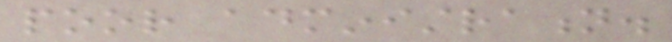poor administration.
